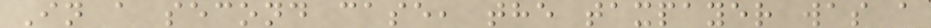In a second case, the taxpayer was a
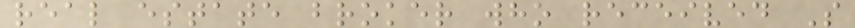real estate broker who received S
